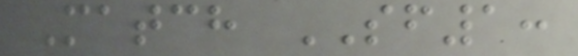Match SF1:
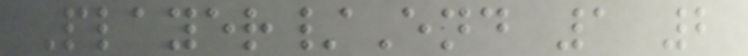Player/End 1 2
